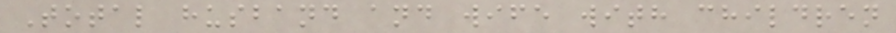Total husband and wife with children
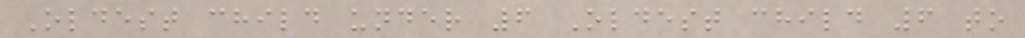Oldest child under 6 Oldest child 6 to
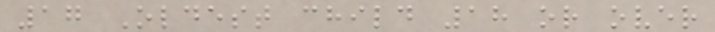17 Oldest child 18 or over
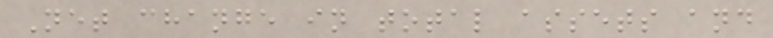Net change in total assets and
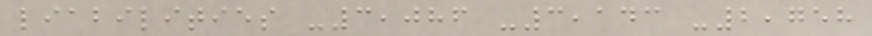liabilities -3,086 -3,143 -2,758
